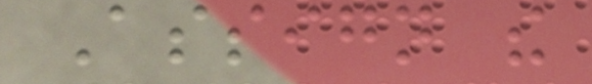Assign the
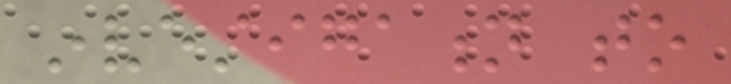investigation to
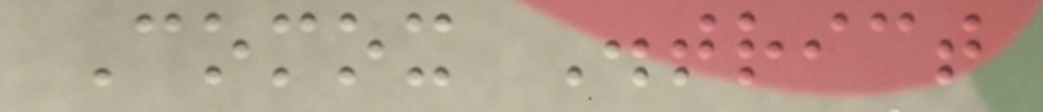Comox District
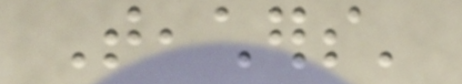Teachers'
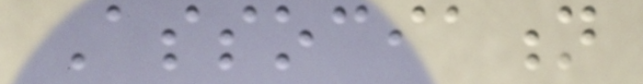Association
